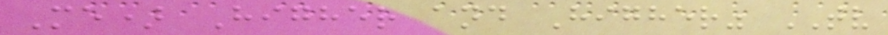Me) Higher and Higher" TV
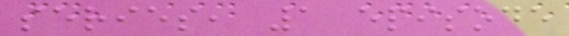series, 1 episode
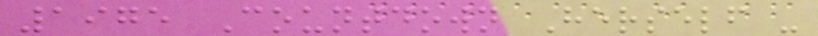1975 Countdown Herself -
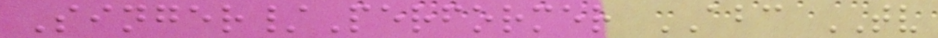Singer/Performer ABC TV
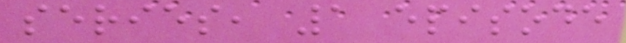series, 1 episode
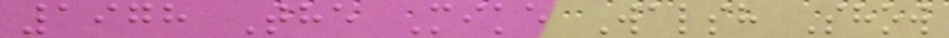1978 The Mike Walsh Show
